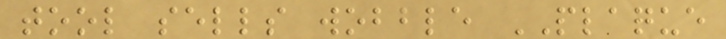tool sells wobble PLAQUE
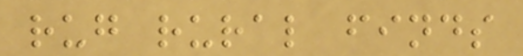rug rural finds
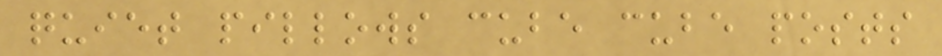quiet pillows cube cube posts
